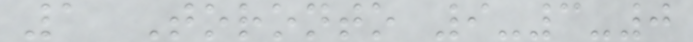1 Toronto 9-3-0
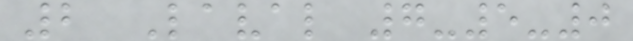2 Laval 7-5-0
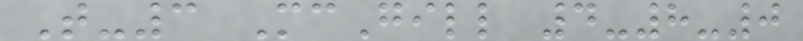T-3 McGill 4-8-0
